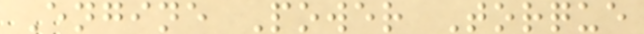Engine Power Torque
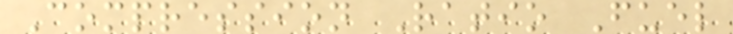Compression Ratio Fuel
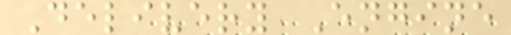Delivery Engine
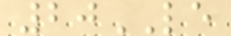20LE
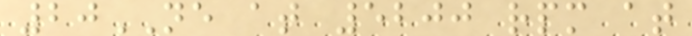20NE at 5200 rpm at
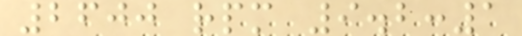2600 rpm 9.2:1
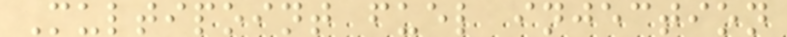Multipoint fuel injection
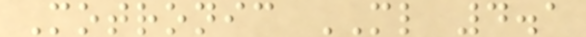Motronic ML 4.1
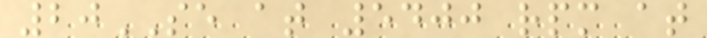20SE at 5400 rpm at
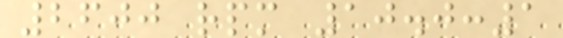2600 rpm 10.0:1
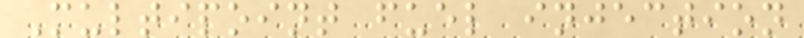Multipoint fuel injection
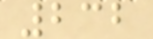232
